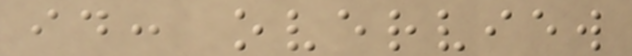id: overview
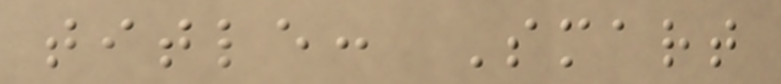title: Smart
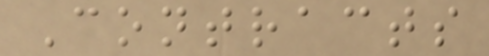Contracts
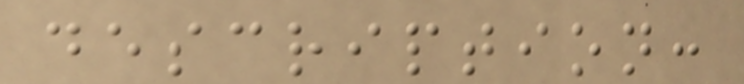description:
